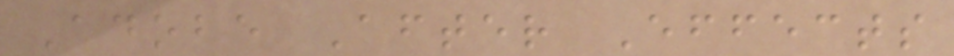Adobe After Effects
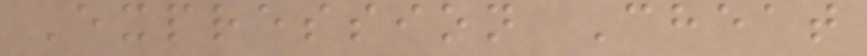Expression Cheat
